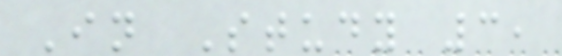In Study 3,
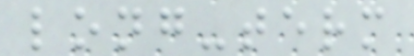long-term
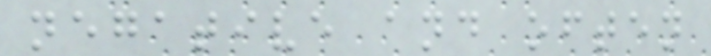negative and often
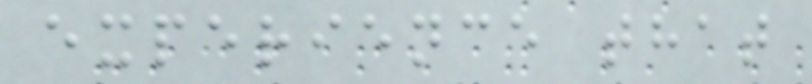experience that
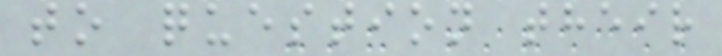to question their
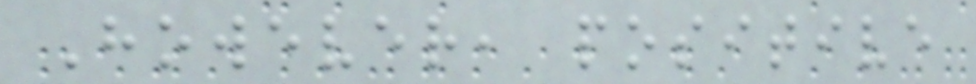However, positive
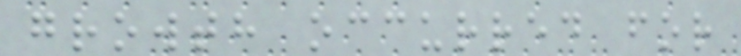growth occurred for
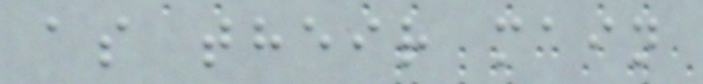as their main
